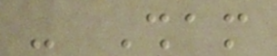- Sham
